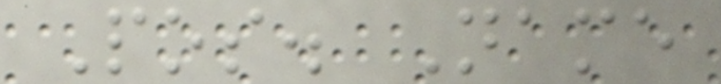Pos. Name
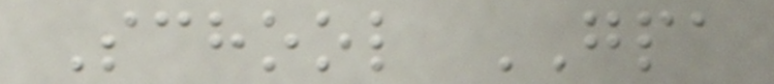School GPA
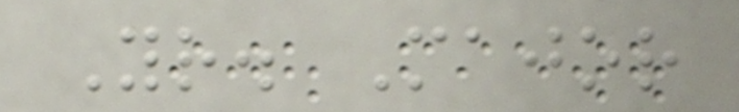Yr. Major
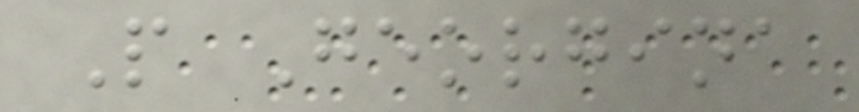P Georgina
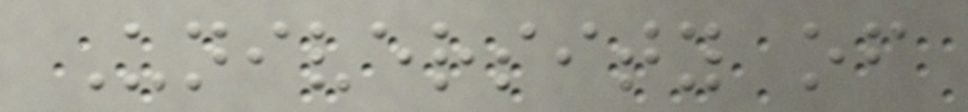University of
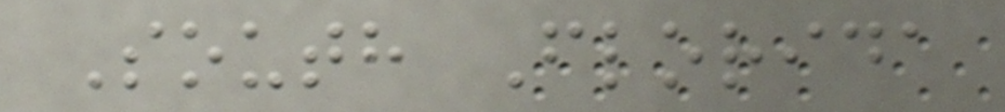South Florida
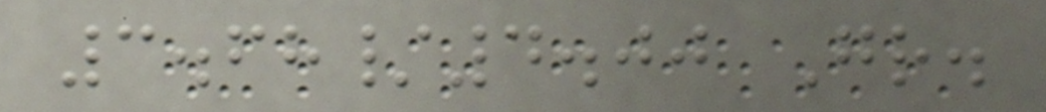3.68/4.00 Gr.
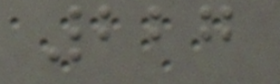227
